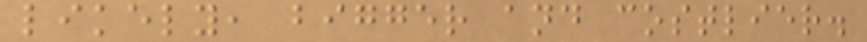likely, bigger and costlier.
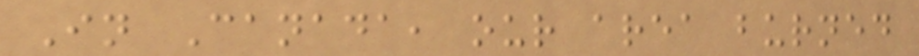In Canada, our area burned
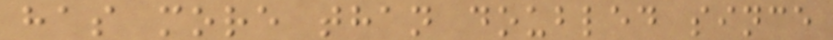has more than doubled since
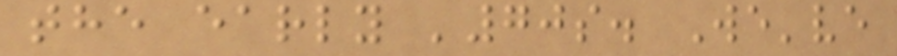the early '70s. We've
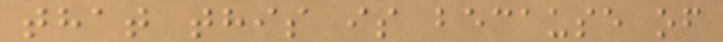that this is because of
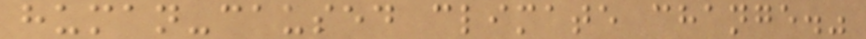human-caused climate change."
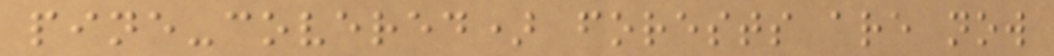pine-covered) forests are now
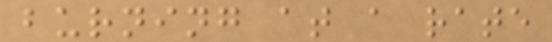burning at a rate
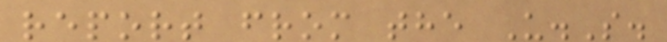report from the U.S.
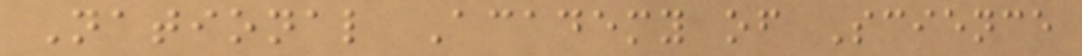National Academy of Science
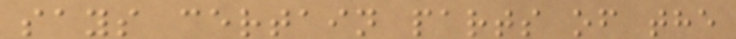says certain parts of the
